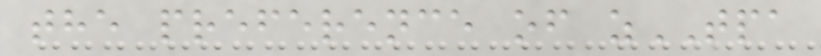the preference of zTPA
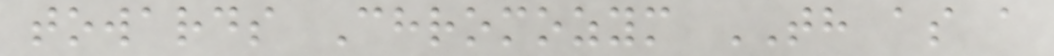towards Chromozym TH as a
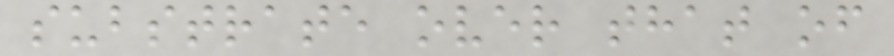substrate over that of
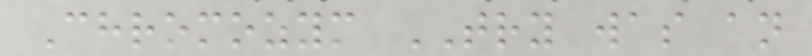Chromozym TRY was an
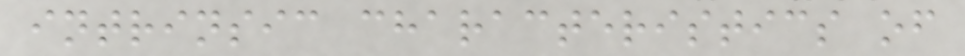intrinsic characteristics of
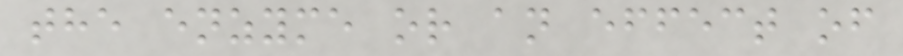the enzyme or an effect of
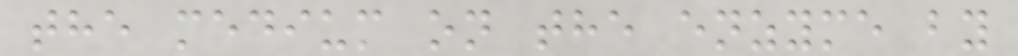the medium on the enzyme by
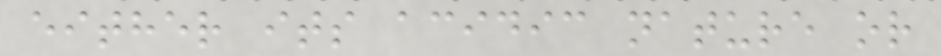either its acidic nature or
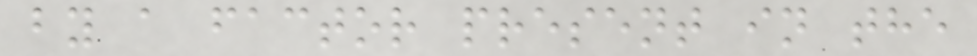by a factor present in the
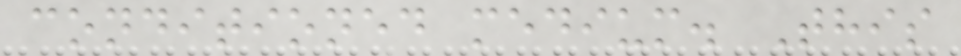conditioned medium. This
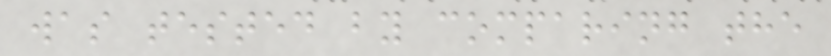was tested by comparing the
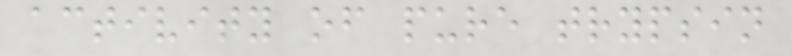activity of pure trypsin
